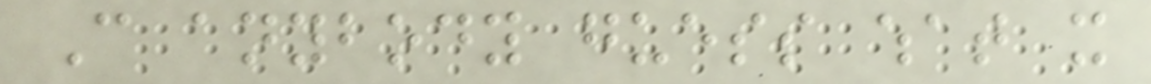Can anybody guess what it
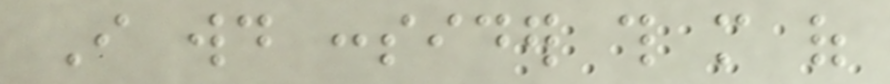I would consider this more of
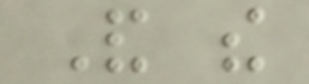And the
